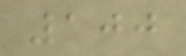100
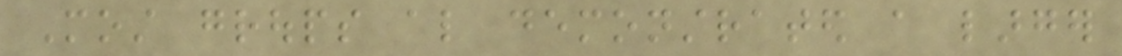Most groups also demonstrated a larger
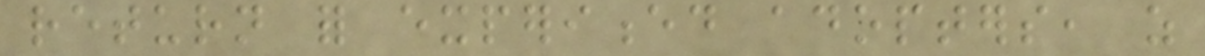return for experienced adopters, as
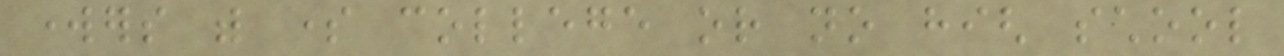workers with some college or no high school
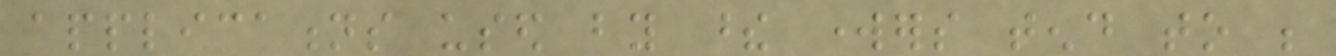applications used by these workers tend to be
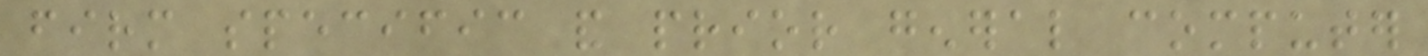firm specific and prior general computer
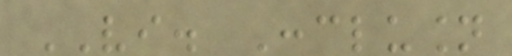VI. Conclusion
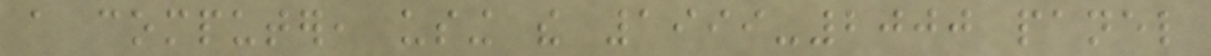a computer, using the 1999-2000 panel
